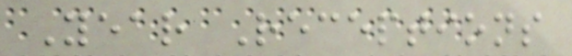Year Receptions
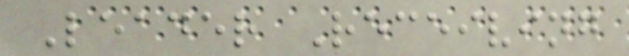Leader Receiving
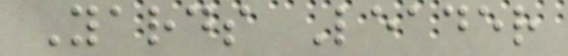Yards Leader
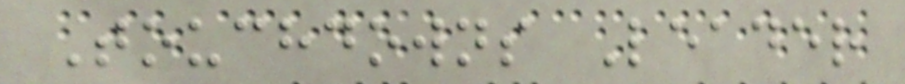Touchdowns Leader
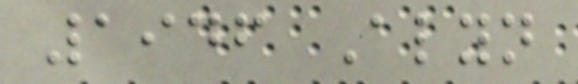1946 Alyn
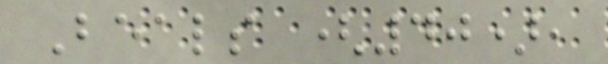Beals (40),
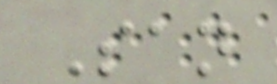San
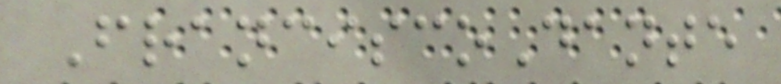FranciscoDante
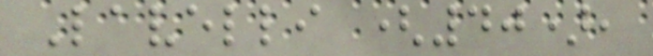Lavelli (40),
